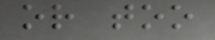or too
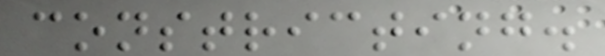constricting.
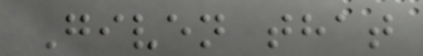Given that
